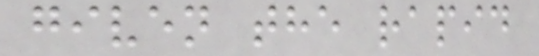given the rapid
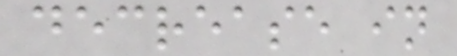decrease in
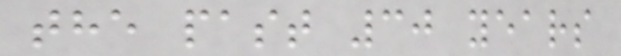the past 30 years
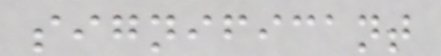significant
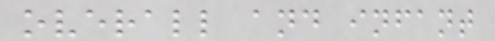overall and infant
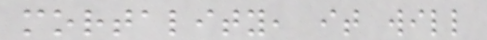mortality, it will
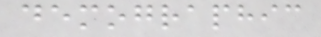demographic
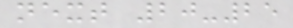next 20-25
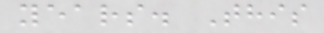years. This
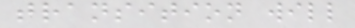transition will
